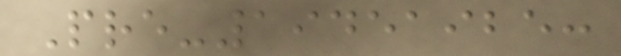Pre-19451925:
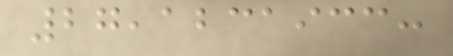27,1231933:
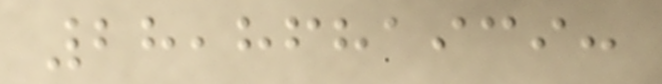28,8681939:
